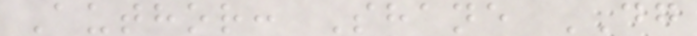Author: Shane DG
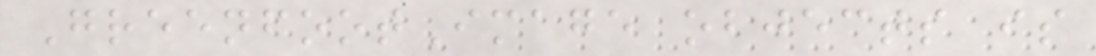GreenfootImage objects is
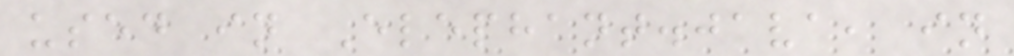used in Elephant.java, in
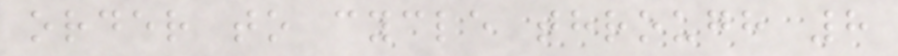order to cycle through 8
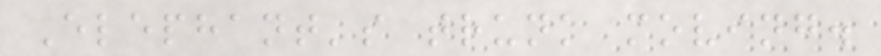Elephant's trunk moving.
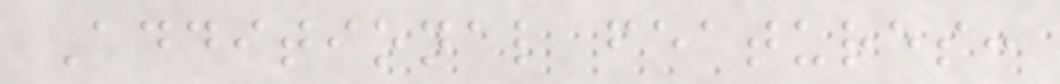Additional features:
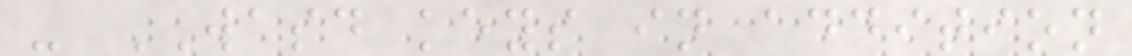- WASD keys in addition
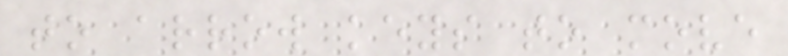to arrow keys to move
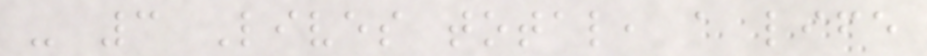- 3 Lives total, a life
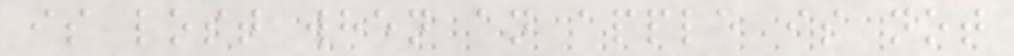is lost when an apple is not
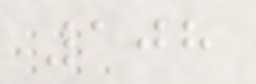108
